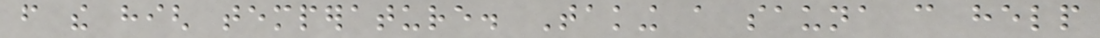from the high temperature. Taking a sauna can help
